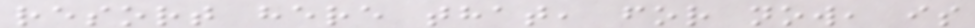resort here that, for now, is
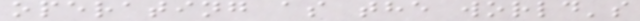operating as the world's
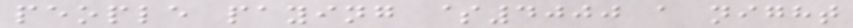people paying $4000 a night
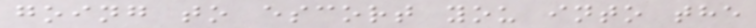going to escort you into the
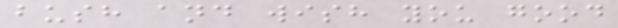bush and wish you good
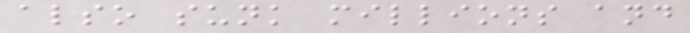also sunk millions and
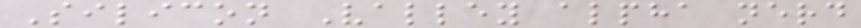Silicon Valley alpha nerd
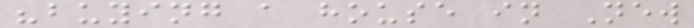"buying a house in New
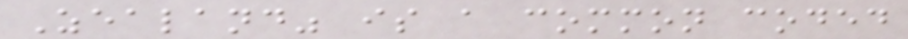Zealand" is a common coded
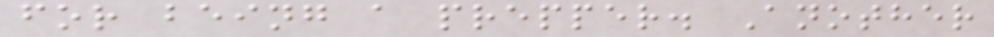for being a prepper. Another
